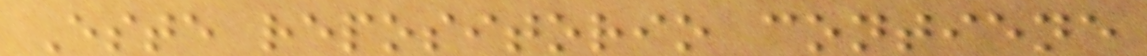Este repositorio contiene
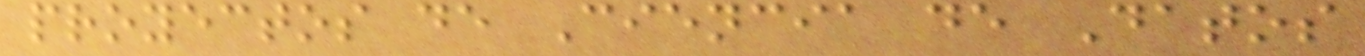proyectos de Ciencia de Datos
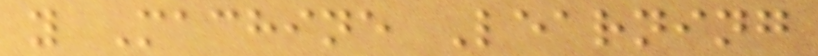y Machine Learning
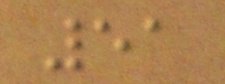51
